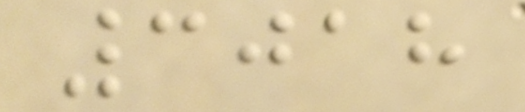3018
